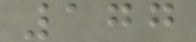177
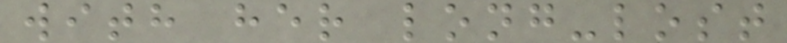with her long-lost
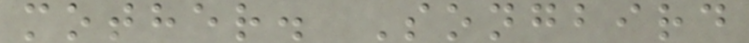mother. Songbird
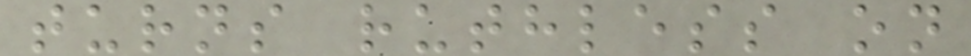turns ruthless on
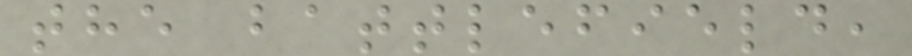the battlefield,
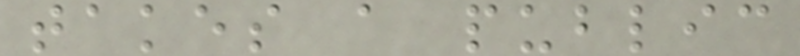takes a public
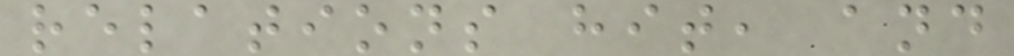relations hit, and
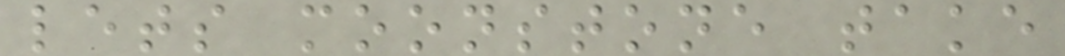lets moonstone take
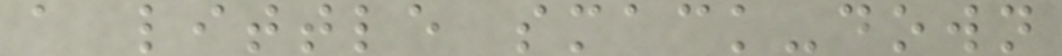a little smack-down
